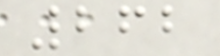262
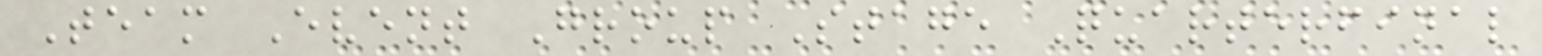Team Event Group Stage Quarterfinal
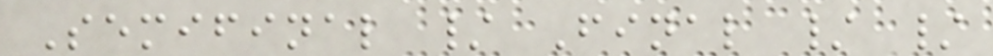Semifinal / Final / /
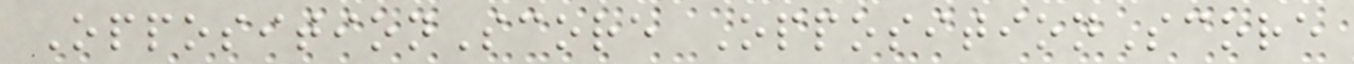OppositionScore OppositionScore
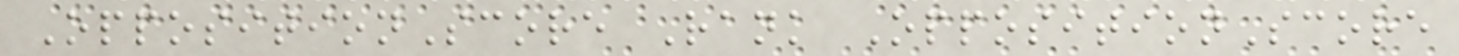OppositionScore Rank OppositionScore
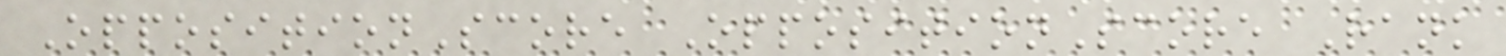OppositionScore OppositionScore Rank
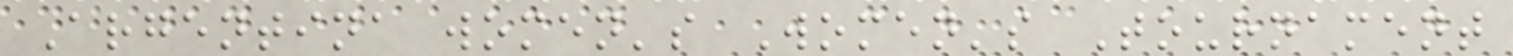Argentina women's Women's Tournament
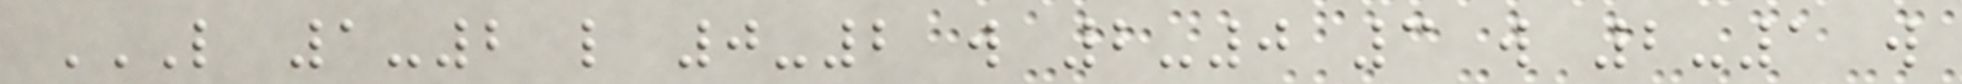L 1-2 L 0-2 W 2-0 3 W 2-1 W
